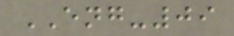ENG-09
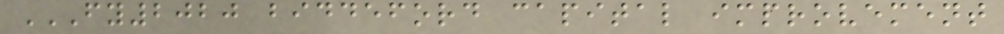FY2020 BIDDEFORD CAPITAL IMPROVEMENT
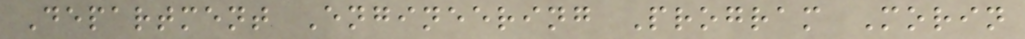Department Engineering Program Morin
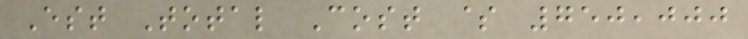Est Total Cost $ 750,000
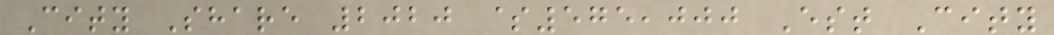City Share 2020 $575,000 Est City
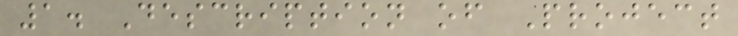1. Description of Project
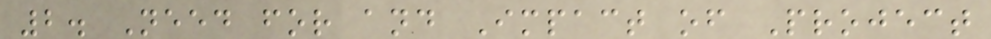2. Need for and Impact of Project
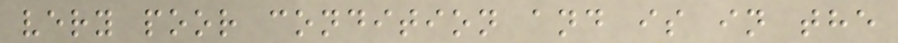very poor condition and is in the
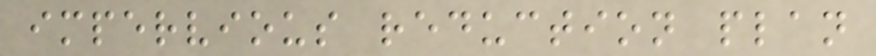impervious reduction plan
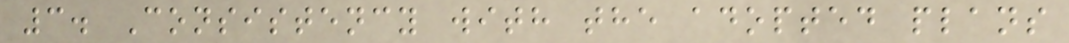3. Consistency with the adopted plans
